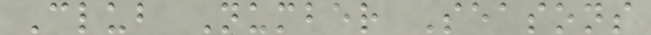Club Number Seasons
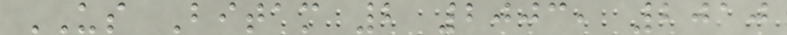US Bitam 2 2003, 2010
